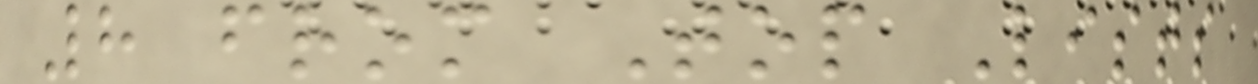8 from Top Lists
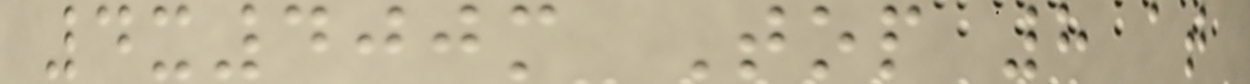4x400m Top 8 at
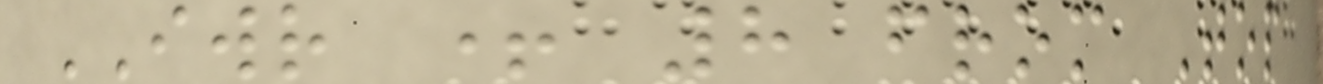IWR + 8 from Top
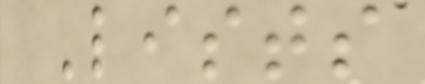Lists
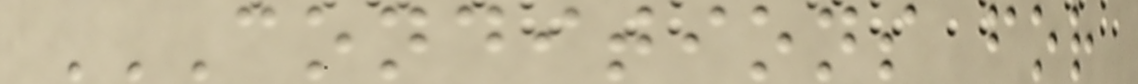CONDITIONS FOR
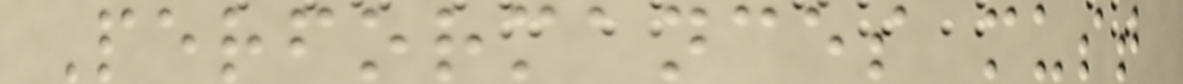Performances must
